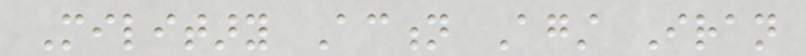Military Action Against Iran
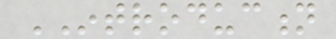INTRODUCTION
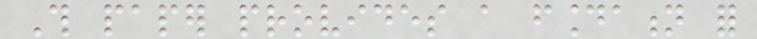This paper provides a foundation for
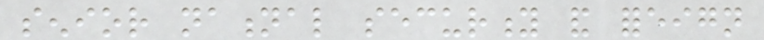senior national security and foreign
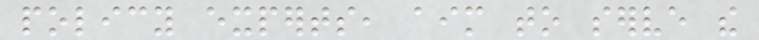policy experts, aim to serve the
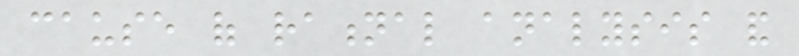cause of rational analysis and
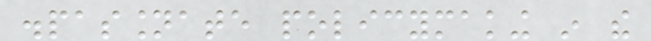dispassionate policymaking in the
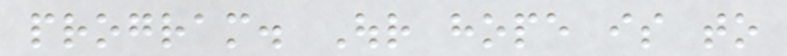program. Our hope is to
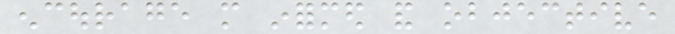encourage more informed and objective
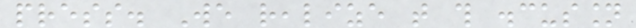press. We realize that this discussion
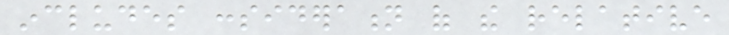includes consideration of the relative
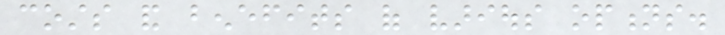costs and benefits of various options.
